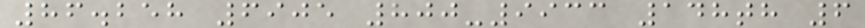86.258 6905 800-9933 148th 6
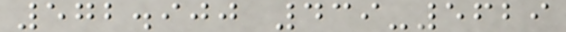572.900 439-5629
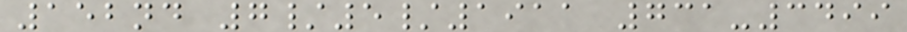152nd 7/5/1911 731-3499
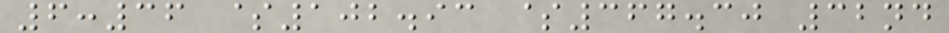6:36 $102.93 $367.30 32nd
